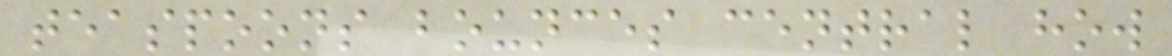teaspoons bounces central how
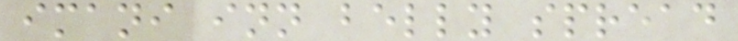imani inn belly spread
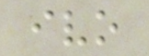ivo
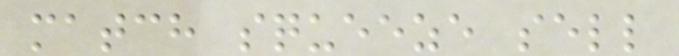match squeeze sell
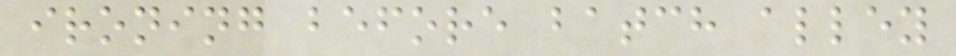ironing before batch alley
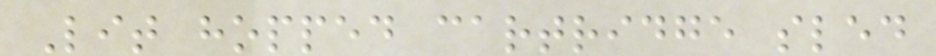Lit hopped cartridge sled
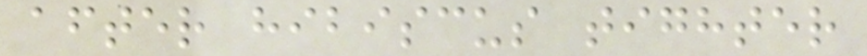after hibiscus tighter
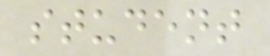student
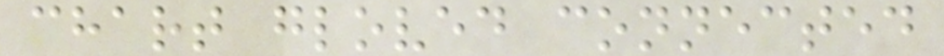chart gloved connected
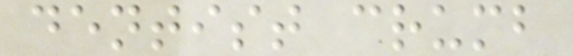dentist crumb
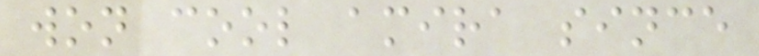won cool amira since
